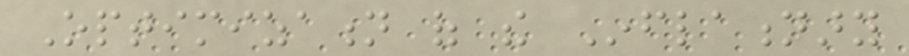Optimization of the Inflationary
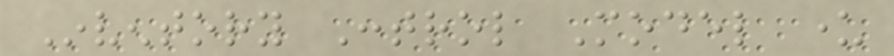Inventory Control Model under
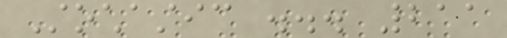Stochastic ... 211
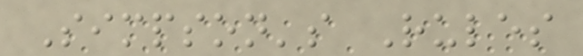Simpson's Rules
